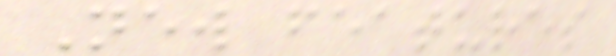New features
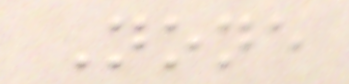None
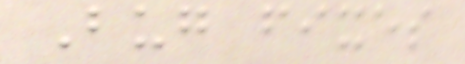Bug fixes
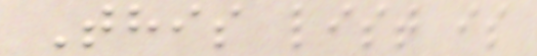This list is
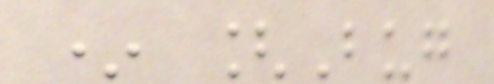* [Bug
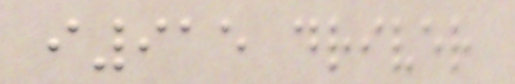i915 driver
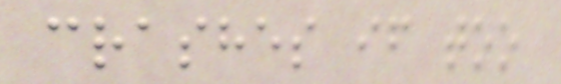crashes if too
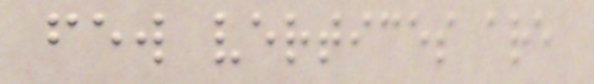few vertices are
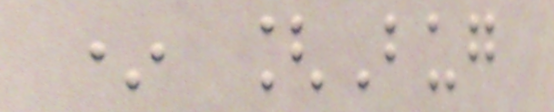* [Bug
